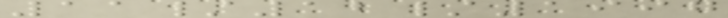11/12/1997
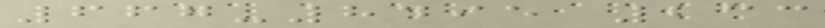667-8495 233
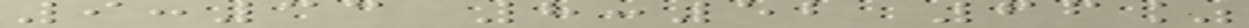9:33 8:52 66%
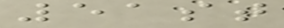51st
